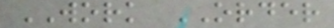WORK ORDER
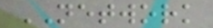NETWORK
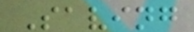Saving
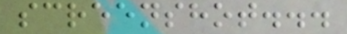screenshot...
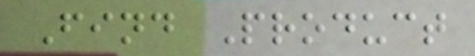Find Product
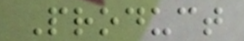Product
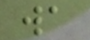wa
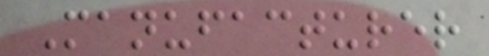Manufacturer
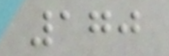170
